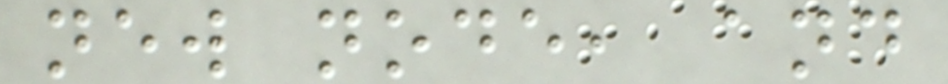new node, and
